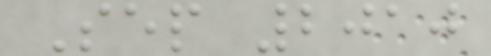Sep 2010
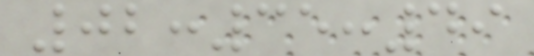02:35:49
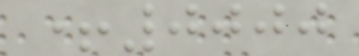+0000
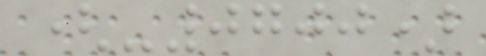(-0700)
